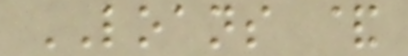LOANS &
